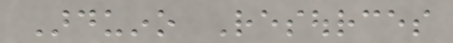Arduino Resources
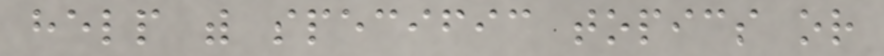help with specific topics or
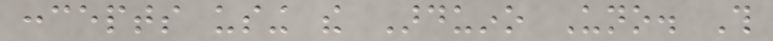concepts using the Arduino Uno. This
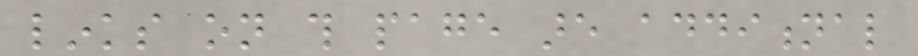links on this page are additional
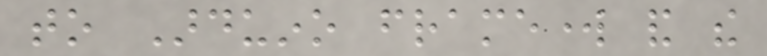to Arduino framework and the
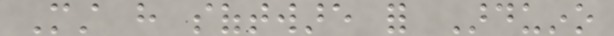Must have software for Arduino
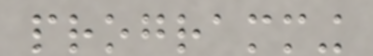programming
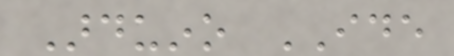Arduino IDE
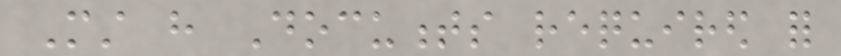Must have Documents required for
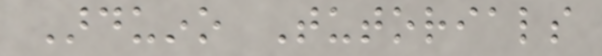Arduino Tutorials
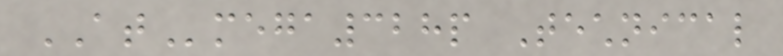ATmega328p Technical
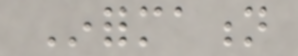Information
